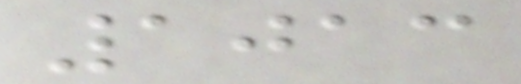1013
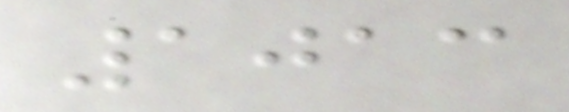1013
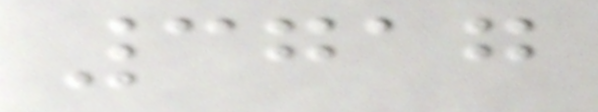3717
